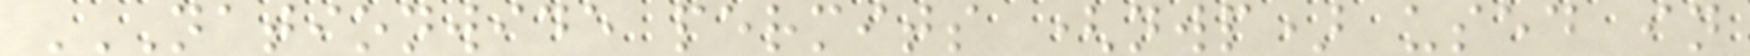NATIONWIDE PERMITS (NWP) USED IN
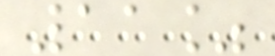11%
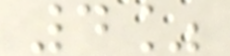4%
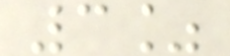3%
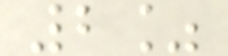2%
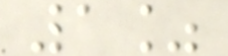1%
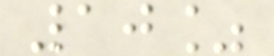10%
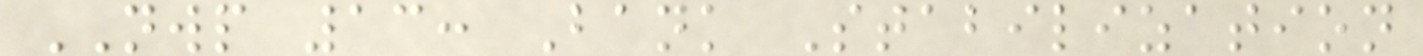NWP 13: Bank Stabilization
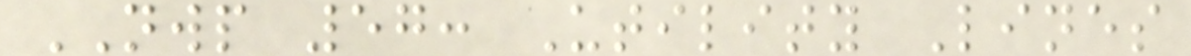NWP 57: Utility Lines
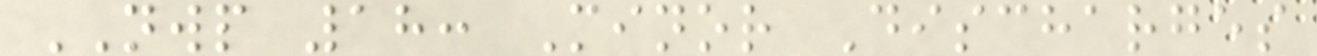NWP 18: Minor Discharges
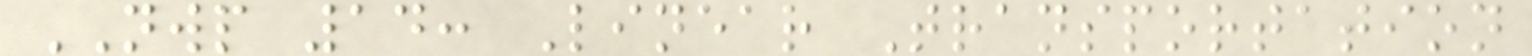NWP 14: Linear Transportation
